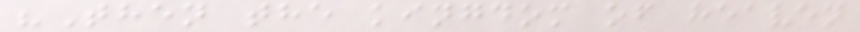"Then the kingdom of heaven
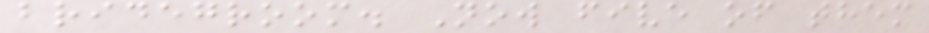bridegroom. Now five of them
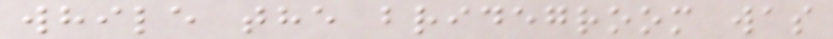while the bridegroom was
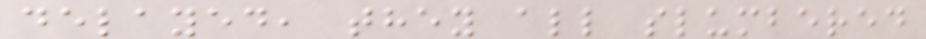delayed, they all slumbered
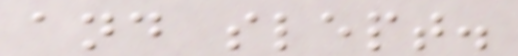and slept.
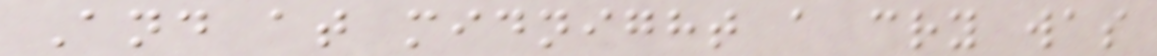And at midnight a cry was
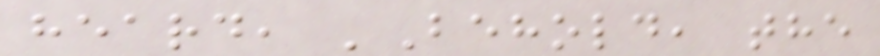heard, 'Behold, the
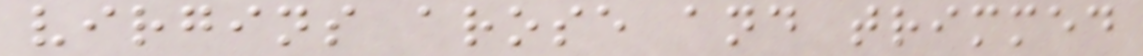virgins arose and trimmed
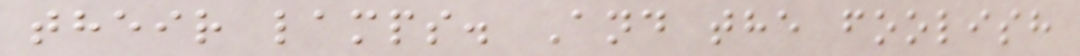their lamps. And the foolish
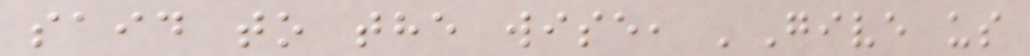said to the wise, 'Give us
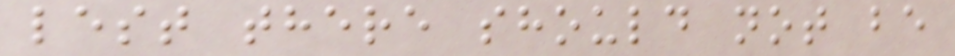lest there should not be
